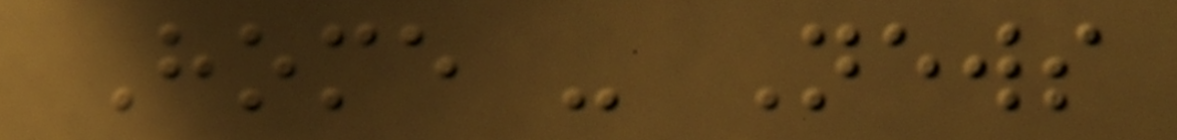Home - News
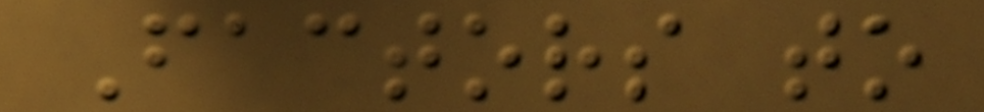Factors to
